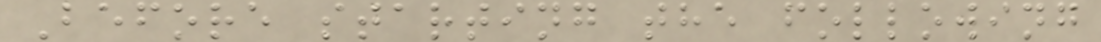Before starting the following
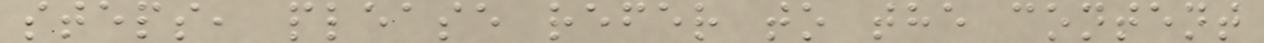steps, please refer to the content
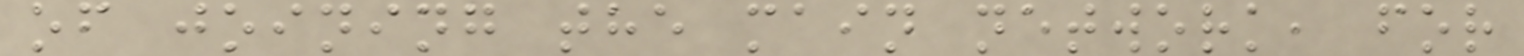of joining the main network, for
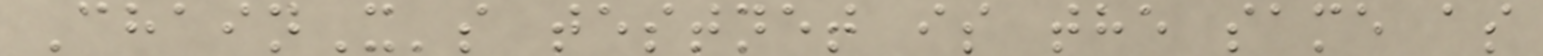ChainX's testnet is the same as
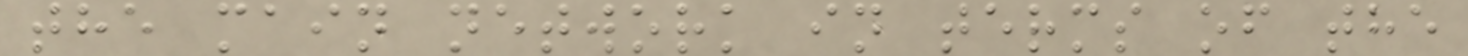the main network in terms of the
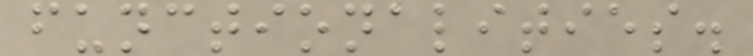functionalities.
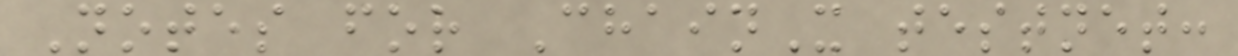Notes for ChainX testnet:
